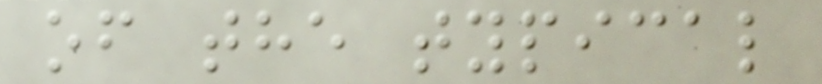of the typical
